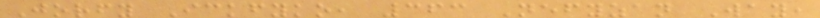Jorfy Ickfyko, 363 Nefyzan Way,
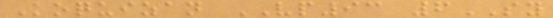Koquizan VP93 6SY
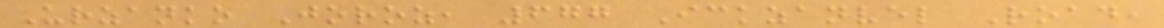Urzanko Joroz, 677 Ickzanvel Road,
